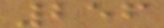256
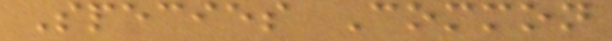Species Common
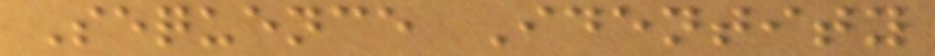Sequence Identity
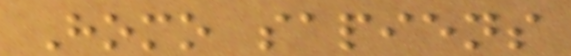Homo sapiens
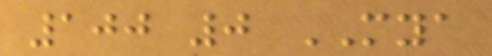100 0 MYA
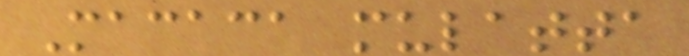Macaca mulatta
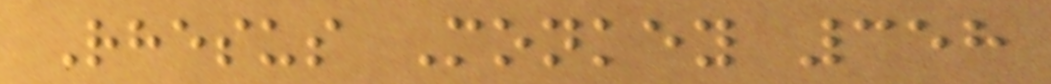Rhesus Monkey 358
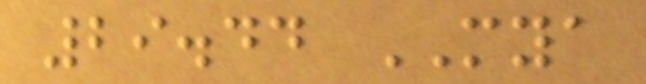29.44 MYA
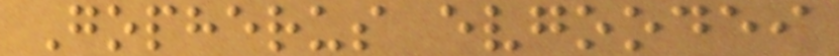Gopherus evgoodei
